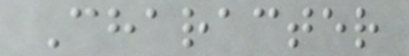Character
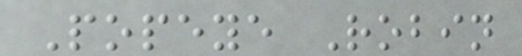Popeye Robin
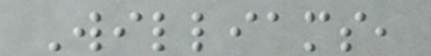Williams,
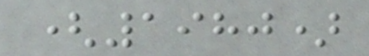(1980)
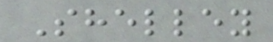Shelley
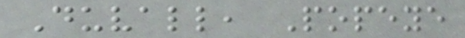Duvall, Popeye
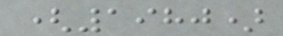(1980)
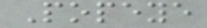Popeye
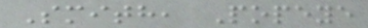Smith, Popeye
